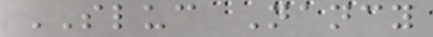SLUC Nancy
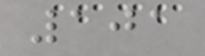101
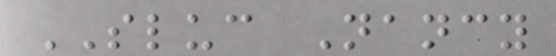SLUC Nancy
